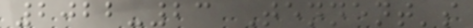2022-23 Tennent's
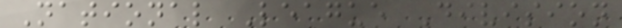National League Division
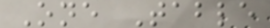One Table
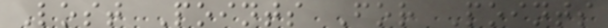Lost Points For Points
